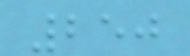250
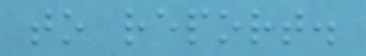to report.
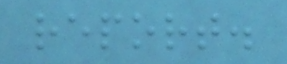report.
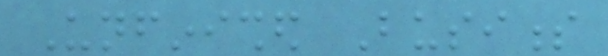Unfinished Business
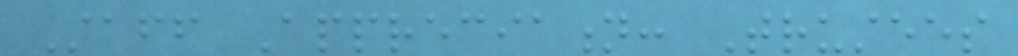Staff Appreciation: Trustees
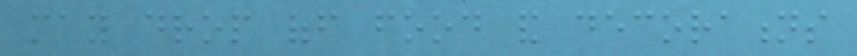may drop off food and decorations
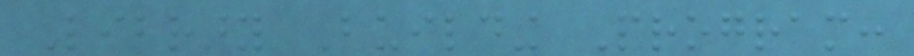Library Building Program:
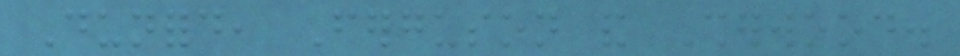Dunford, Ferguson and Sherwood.
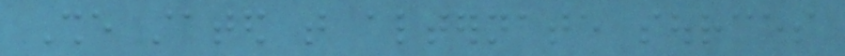She stated that alternate sources
